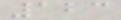123
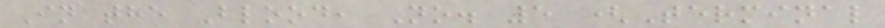In the Blood, No. 5 (Terminal
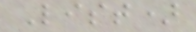List)
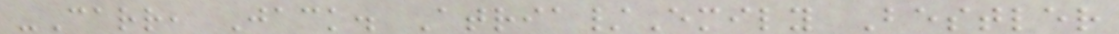-Carr, Jack. Atria/Emily Bestler
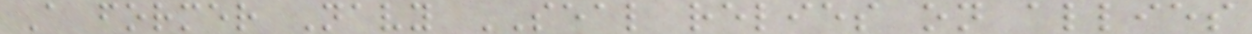A former Navy SEAL relies on allies
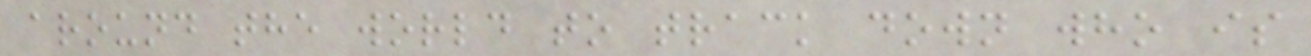around the world to track down who is
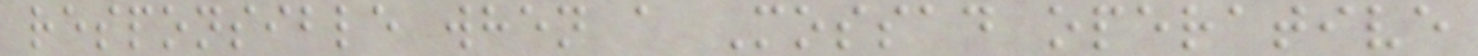responsible when a Mossad operative
